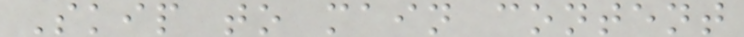Skip to main content
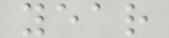year
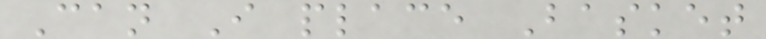Can I place Basket
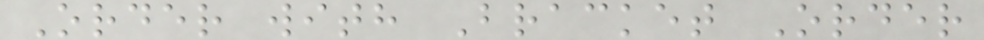Order with Bracket Order
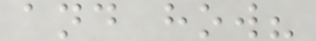and how?
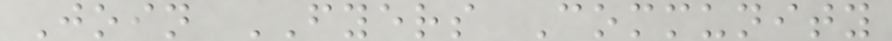Join FYERS Community
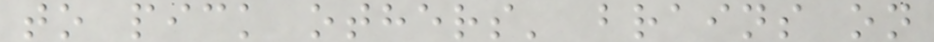to pick others' brains on
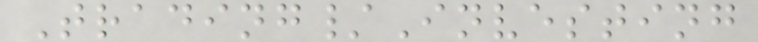Trading/Investing
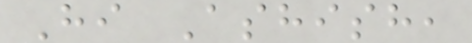Hi Ashish,
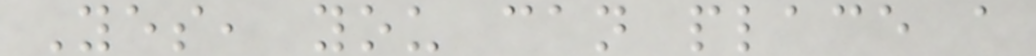Yes, you can place a
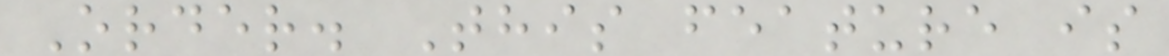Order. This feature is
